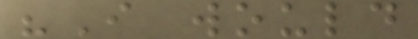"I would
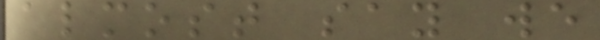almost say we
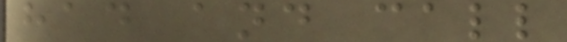had and call
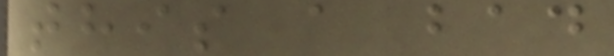this a bad
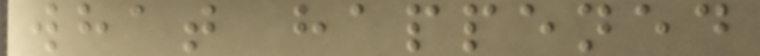what happened
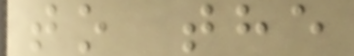to the
